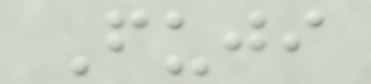Fuji
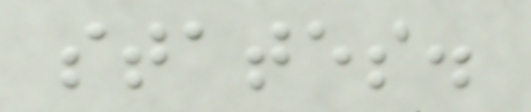states.
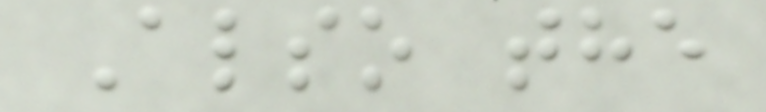Also the
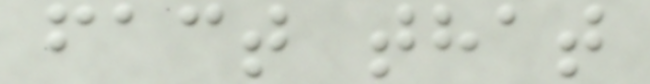fact that
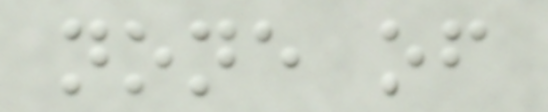none of
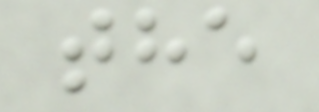the
